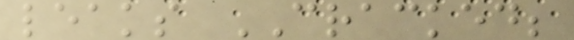leaks CRACKED;
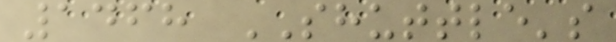1468 SHUTTLE's
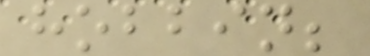hobbin;
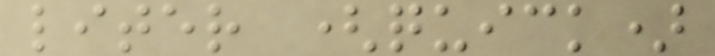liter (quick)
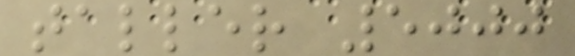taller 5000
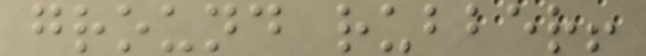ground rubber!
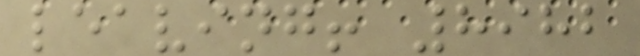leaving! 8982
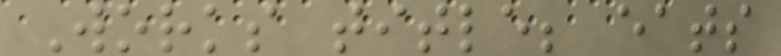Works title; eats
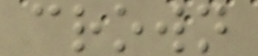crown
